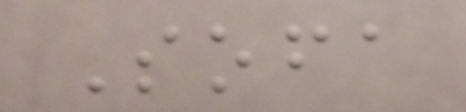Sofa
